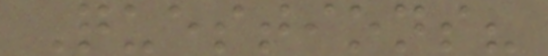Questions?
